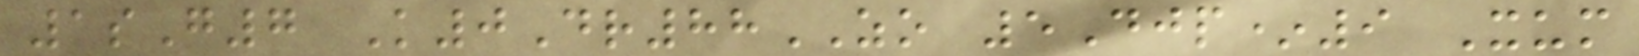1sG7 K0Dr88ZO 5Djp*9 Xum
